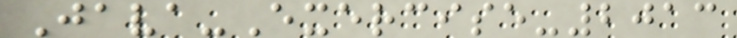Java-Exercise-2013
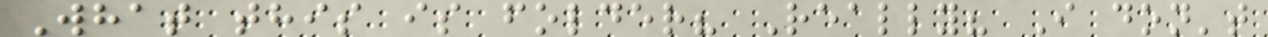What this is folder? Really? I don't
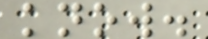know.
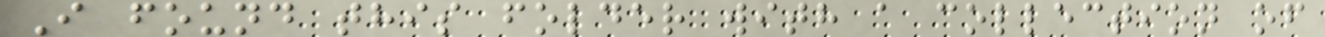I found this folder with a collection of
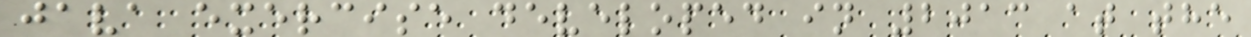java exercise developed in 2013 at the
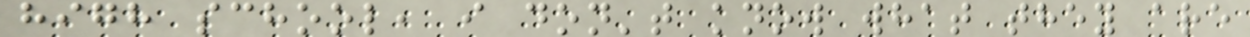high school, i don't know what they are
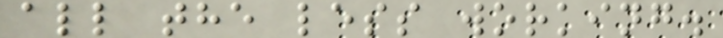all the less working.
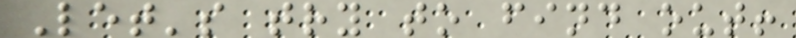Let's try to find out!
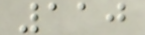110
